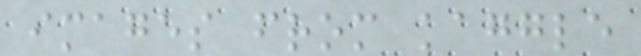images from kaggle
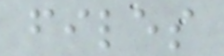files
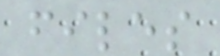files
